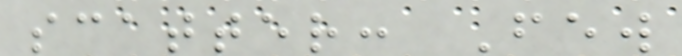scatter: Few
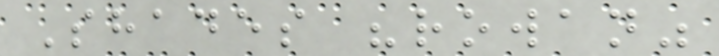Shades "rowan"
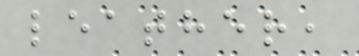leather,
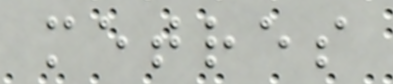metres
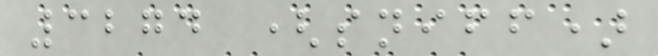3274 (sniff)
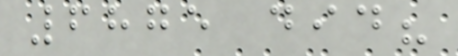6875 did?
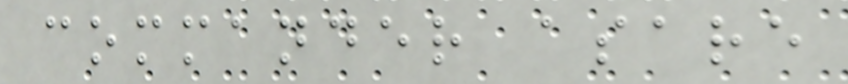commander asare
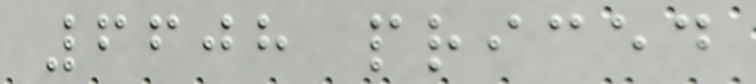6608 priced
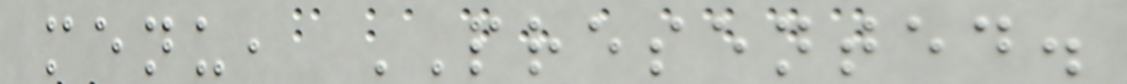menu, PRESENTED.
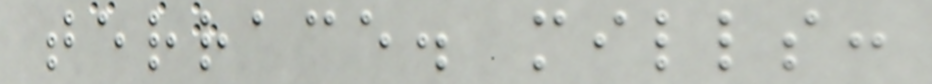terrace. mills:
